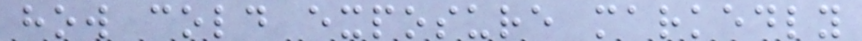how cold exposure markedly
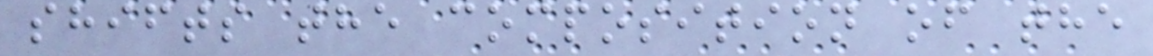shifts the composition of the
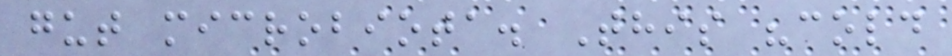gut microbiota. This "cold
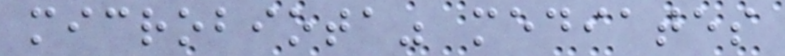microbiota" mediates
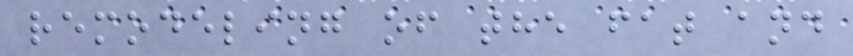remodeling of the fat and
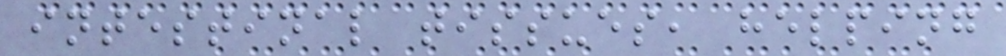intestinal tissues, helping
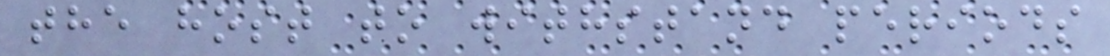the host to withstand periods
